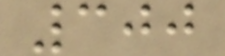300
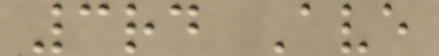3rd Ave
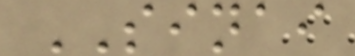SINAI
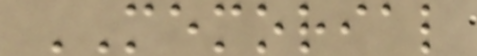MEMORIAL
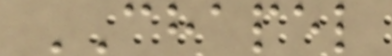CHAPEL
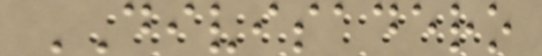DIVISADERO
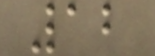12
